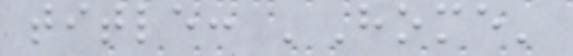title: 'Home'
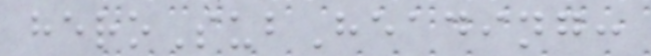heroSubHeading:
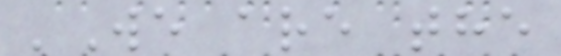'We are the
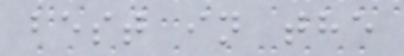best in the
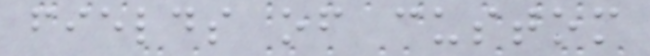fields of custom
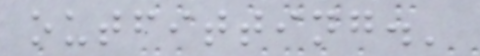outfitting.'
